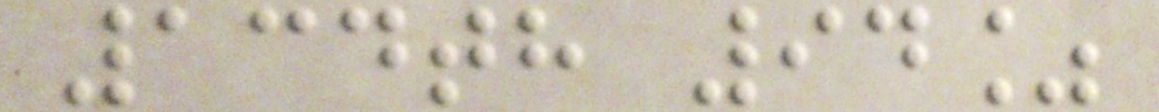134th 94%
